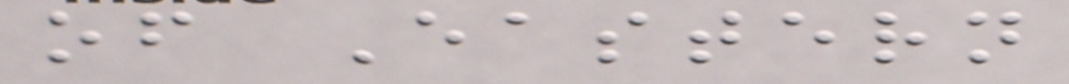of Eastern
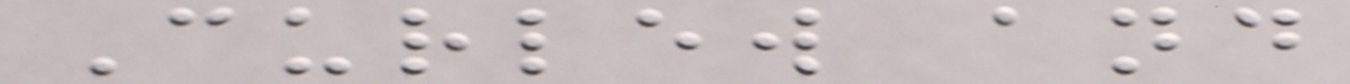Curlew and
